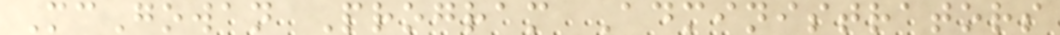McGowan Program Administrators
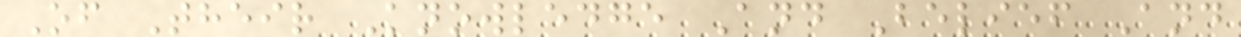Of Their Knowledge And Belief And
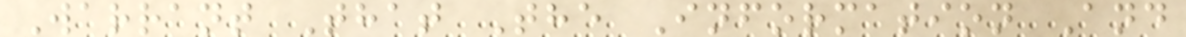Warrant That The Information And
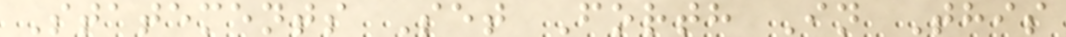Statements Set Forth In This
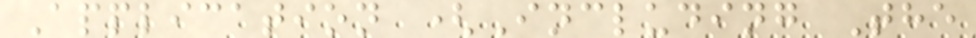Application (Including The
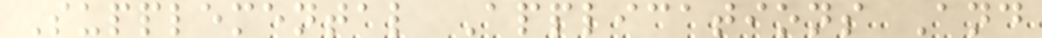Supplemental Applications And
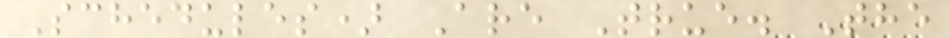Schedules) Are True. The
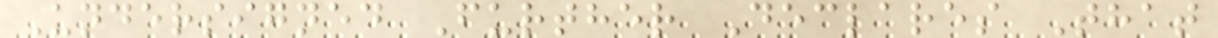Undersigned Further Declares That
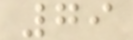79
